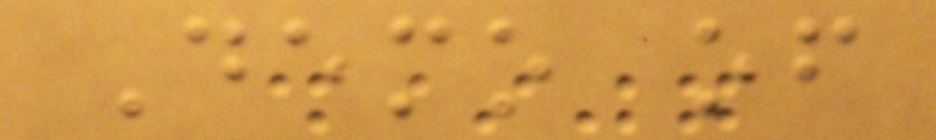Demo of
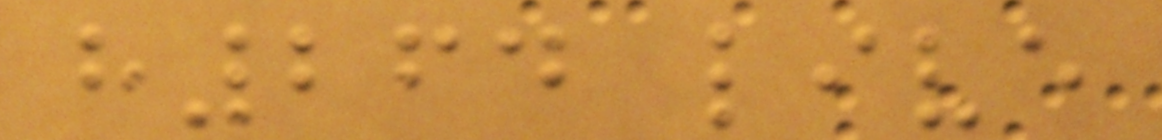h264 live
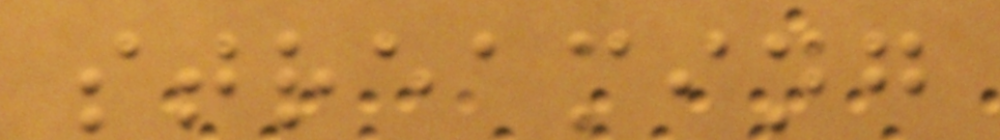streaming
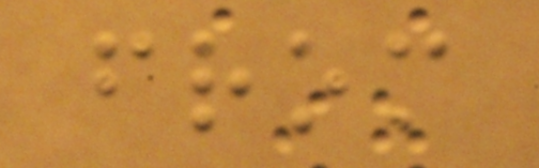from
